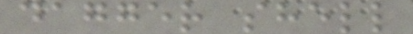dagger shell
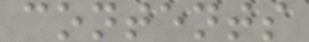contents
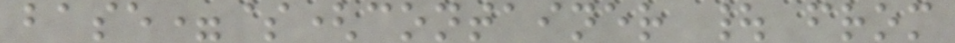base=$(container | from
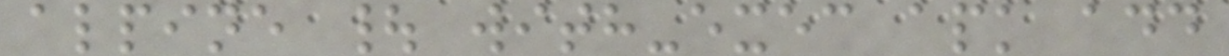alpine | with-exec apk add
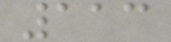113
